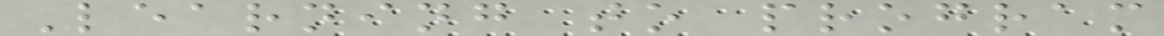Learning to program
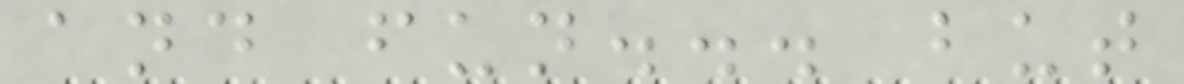and fun... but
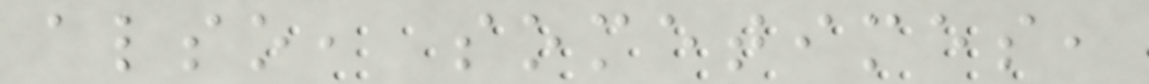also, sometimes,
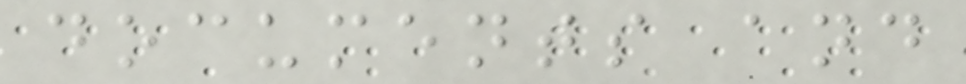documents and
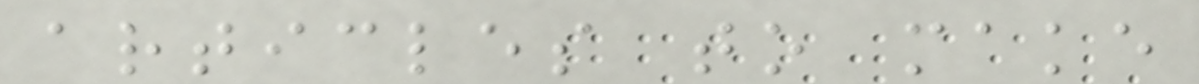articles to make
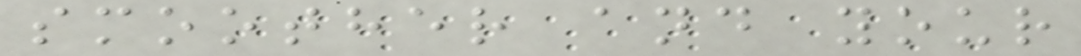smoother and your
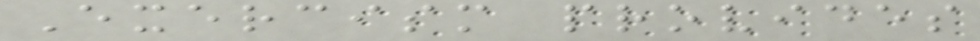Exercism provides
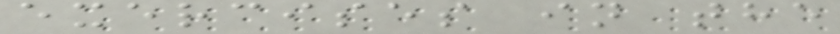exercises in the
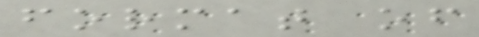format of
